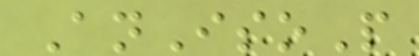AnIsoP
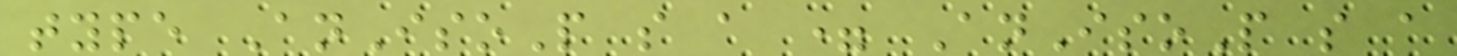type AnIsoP s a = AnIsoP s a
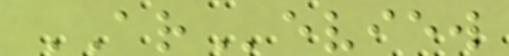AReview
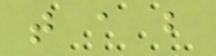t a b
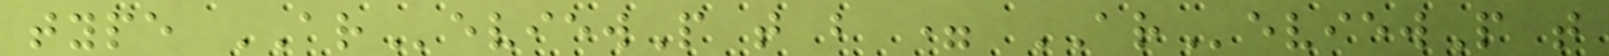type AReviewP t b = AReviewP t
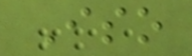Iso
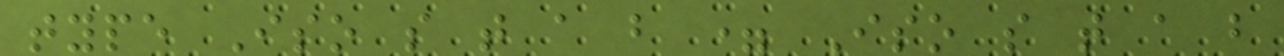type Iso s t a b = Iso s t a b
